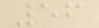56
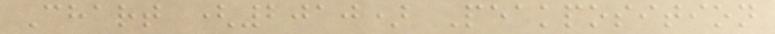Chart (2010) Peakposition
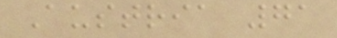Austria 71
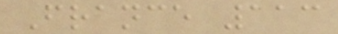France 113
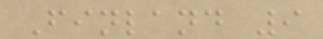Finland 9
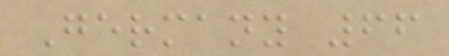Germany 66
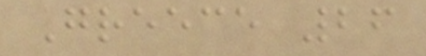Greece 26
